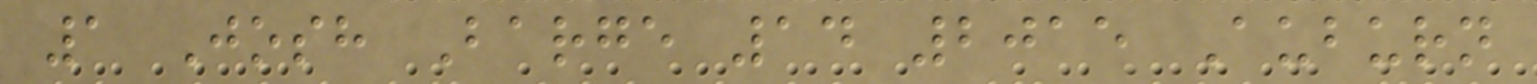1 Josh Barge 14 2015 Auburn
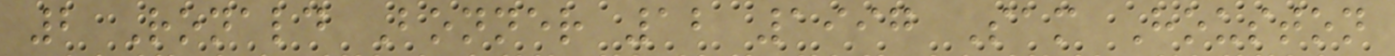2 Ronald Bonner 12 1997 Sam Houston
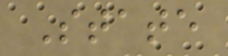State
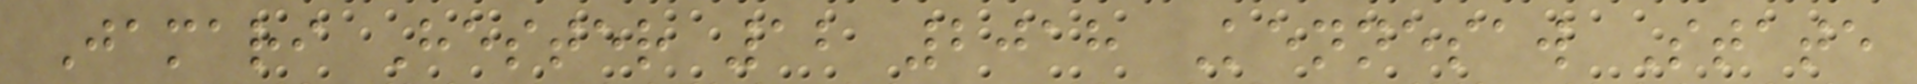Jamari Hester 12 2018 Kennesaw State
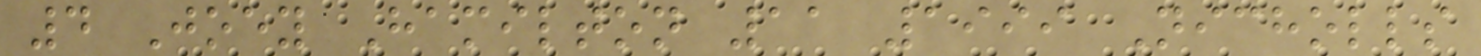4 Joey Hamilton 11 1999 Nicholls
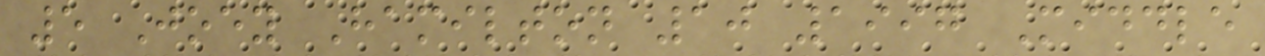5 Joey Hamilton 10 1997 Middle
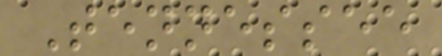Tennessee
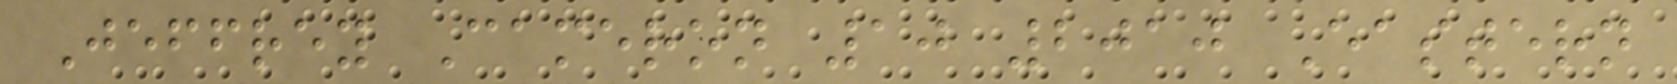Jeffrey Cameron 10 2010 Eastern
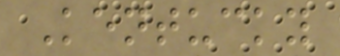Kentucky
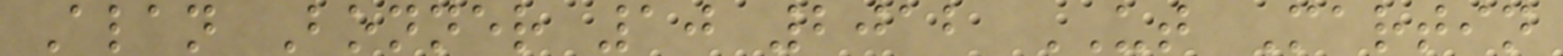Alan Bonner 10 2012 UT Martin
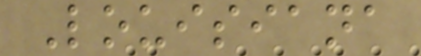Louisiana
